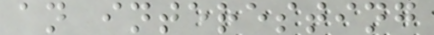an interesting
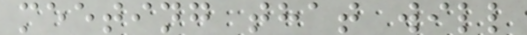meeting that will
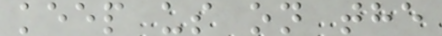keep us on the
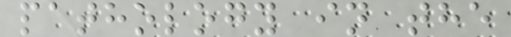pathology in the
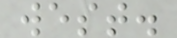west.
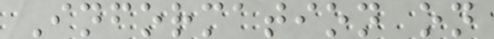Information on
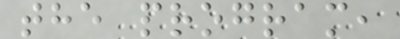the program,
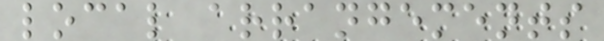local arrangements
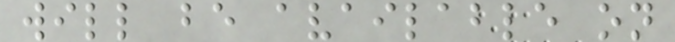will be available on
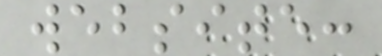website:
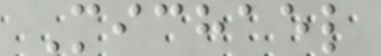Michael
